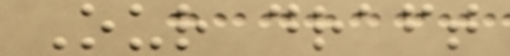Our draft
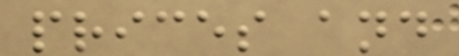prices and
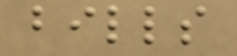bills
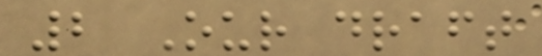2 Our draft
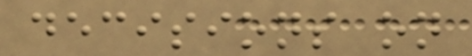decisions on
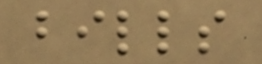bills
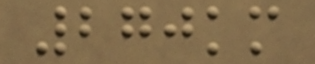270km
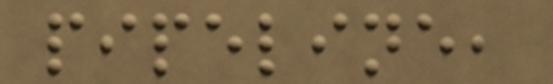pipeline,
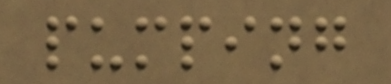pumping
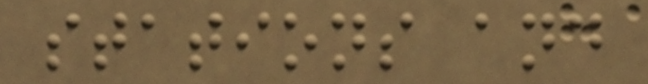stations and
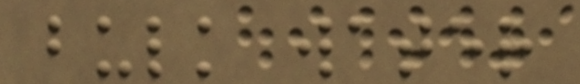bulk water
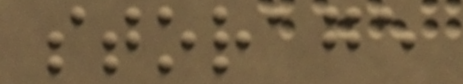storage
